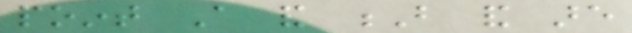point A and B and are
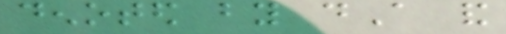denoted by dA and
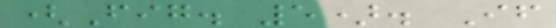(Fig. 5). If
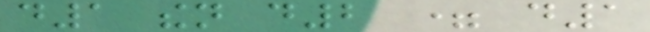d1 then d2 = d1
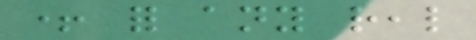+ for any real
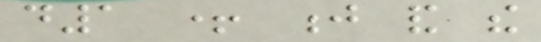d1 + j and the
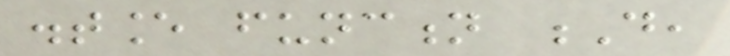distance function D,
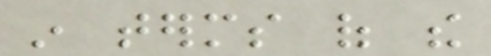in terms of the
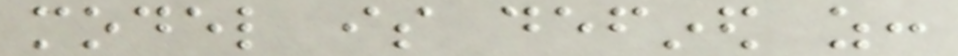model is defined as:
